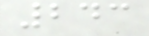243
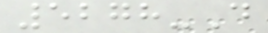5278-D
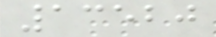13520
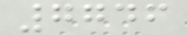7746
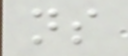ns
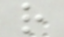r
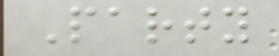Party
